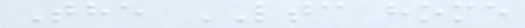The LTC home
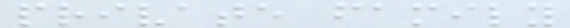private family
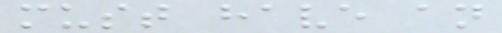must have an
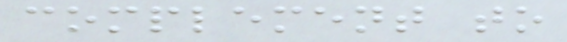complement to
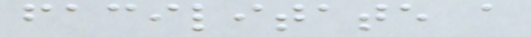facilitate a
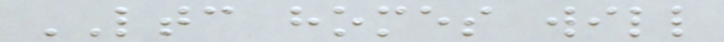LTC homes will
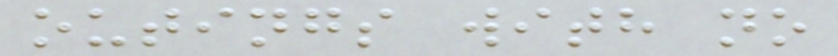outings with no
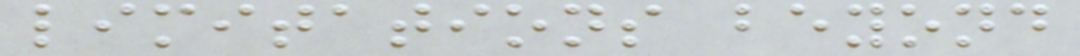limitations beyond
